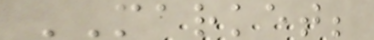MARKET;
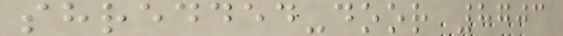shredded-door 8703
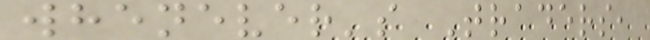whenever's Traders,
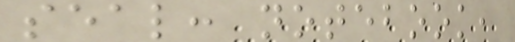seal: notebook,
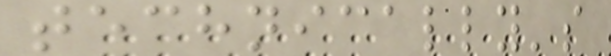technically's
